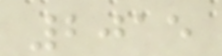2015
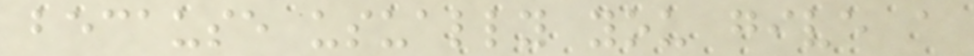because usually you give a
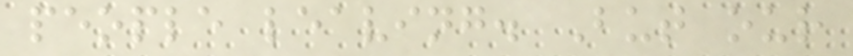people leaving. But our
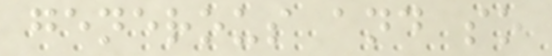generous and so
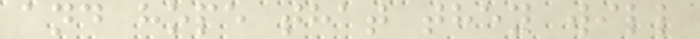and hope that they will
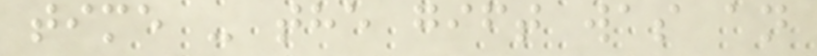time - the gift was an
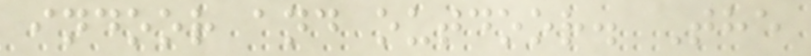indoor and outdoor. The
